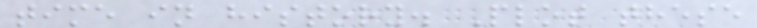time in history. Plot these
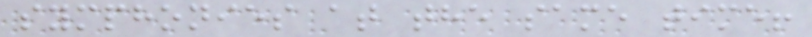symphonies at the same time!
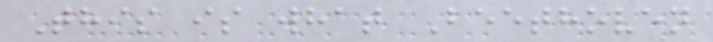This is what Beethoven
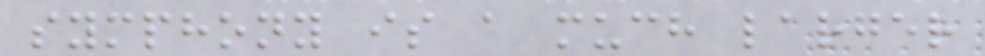symphony is a much larger
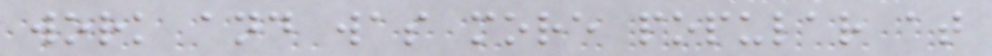work and was more popular at
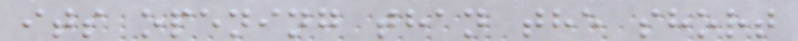its opening than the short
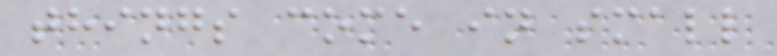things come in small
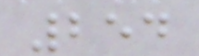254
